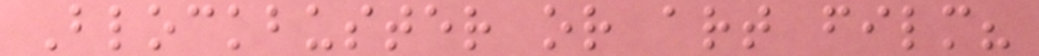Blockbuster or art film?
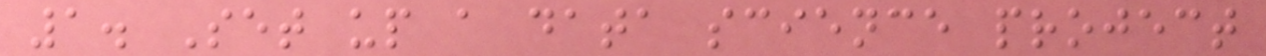1. Set up a data science project
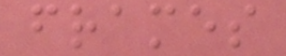frames
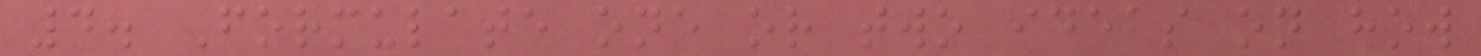4. Formulate one or two ideas on how
